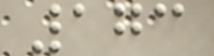173
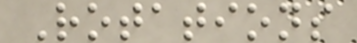Rotations
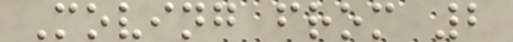Moving from 2
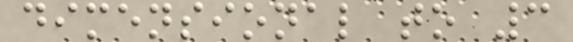dimensional to 3
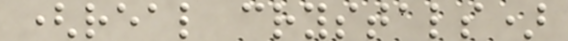(real crystals)
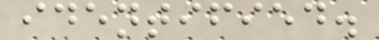identified.
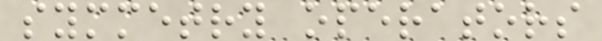symmetry operators
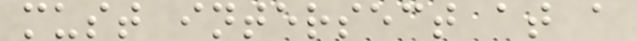must intersect at a
